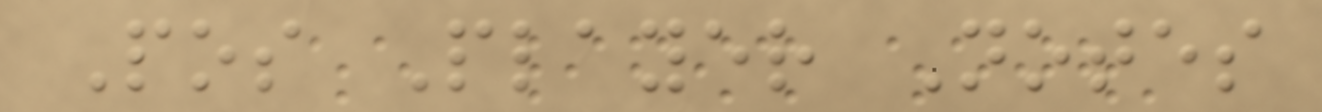Pos Player Notes
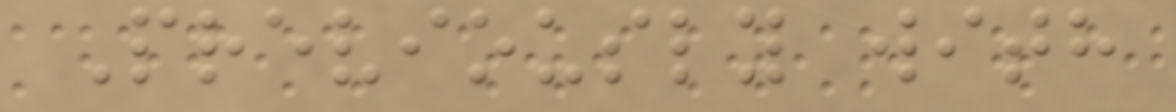Previously with
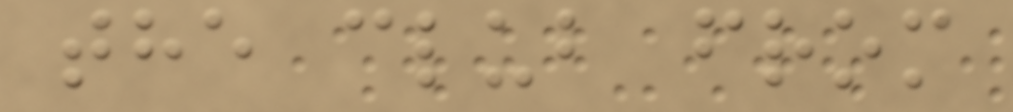the club from
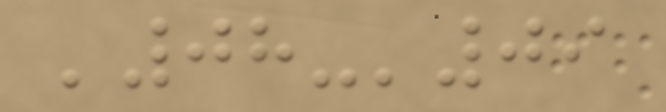'08-'09
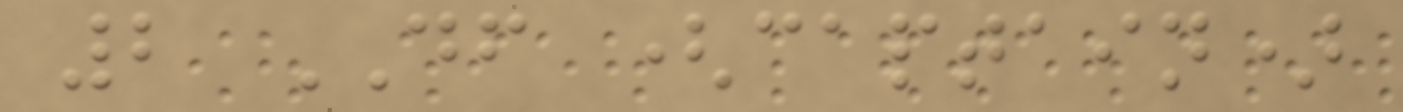2 DF (captain)
